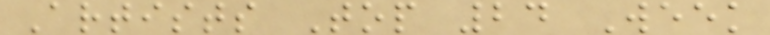Artists Top 24 Week
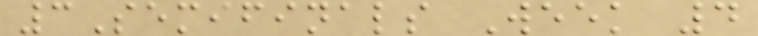3Semifinals Week 4
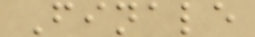Finale
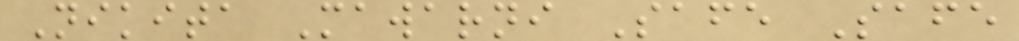Nikita Mawarni Safe Safe
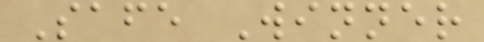Safe Winner
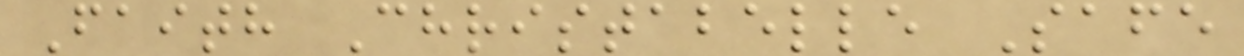Faith Christabelle Safe
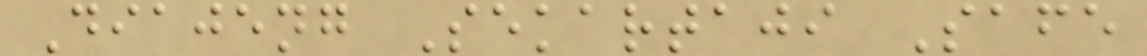Diajeng Sekartaji Safe
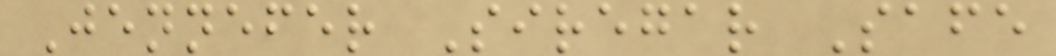Jennefer Siregar Safe
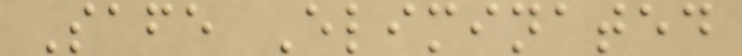Safe Eliminated
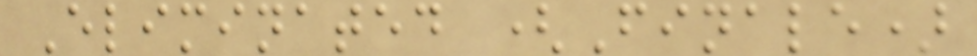Eliminated (Finale)
